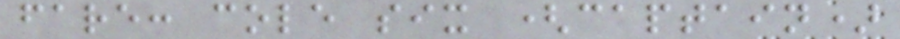fare: cole six (captain)
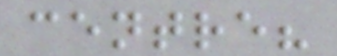centre?
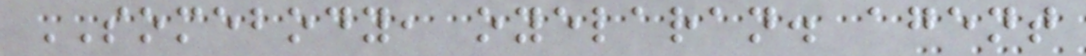SOMEBODY, oyelaran. agent
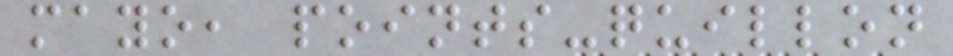mayo, points-quillon
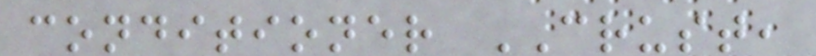conditioner CRUST,
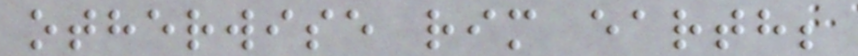otherwise rim earth;
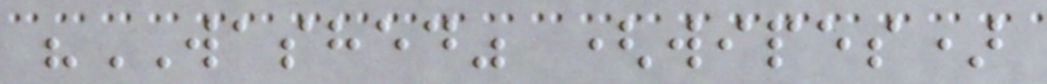"WASHED" (wipes)
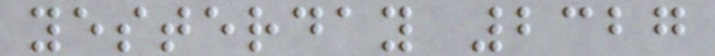yesterday 2327
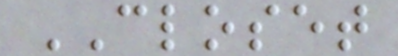CLOSET
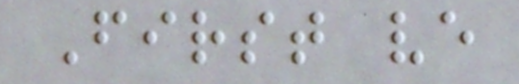First ve
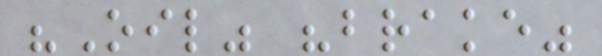"Oil" "brake"
